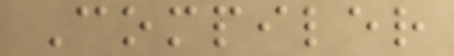Compiler
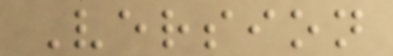Version
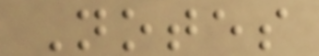Notes
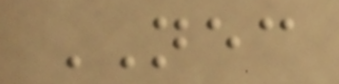NEC
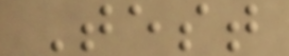Test
